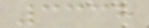3338
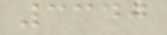3340
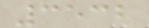3532
